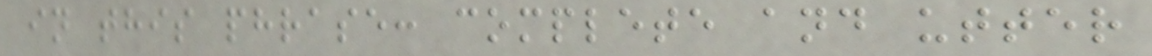in this phrase: complete and utter
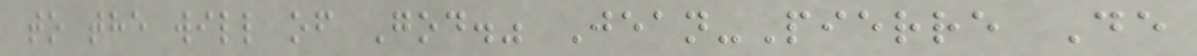to the will of God." Jean-Pierre De
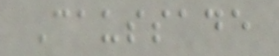Caussade
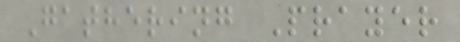Gathering Prayer
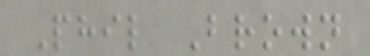Phil Brown
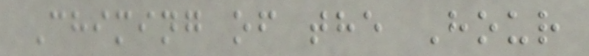Chiming of the Hour
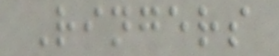Ringers
